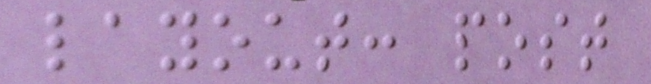layout: post
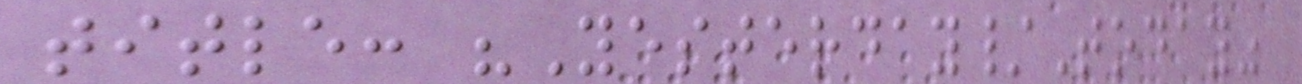title: "Yesterday/Today"
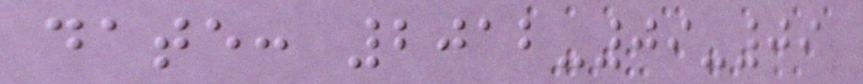date: 2012-09-09
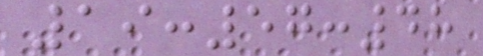19:57:48
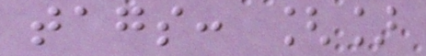tags: []
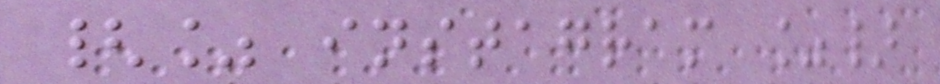{% instagram %}
